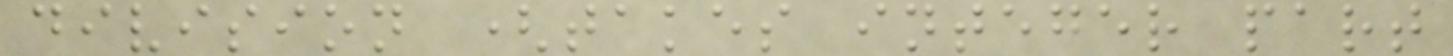division (takes integer part
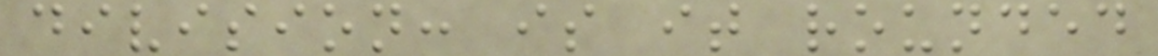division: is it rounded
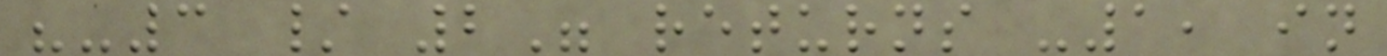"-3 / 2" returns -1, in
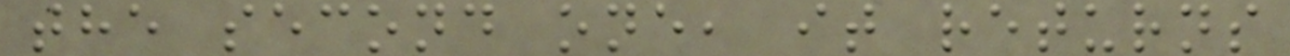the second one, it returns
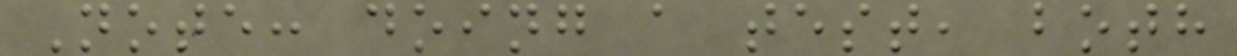Note: doing a test, both
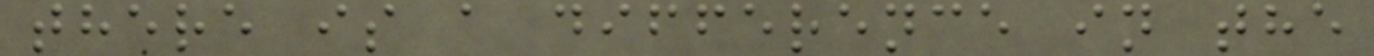there is a difference in the
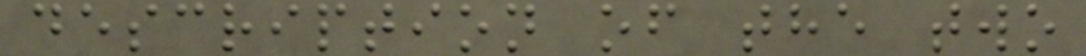description of the two
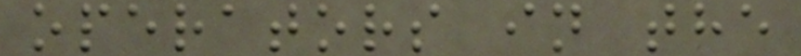operators in the
